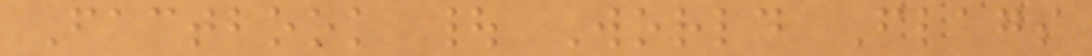Factbook | World Flags
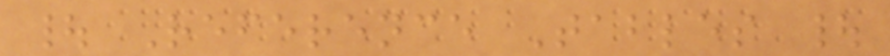| Reference Tables |
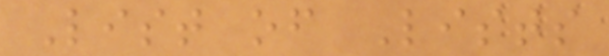List of Lists
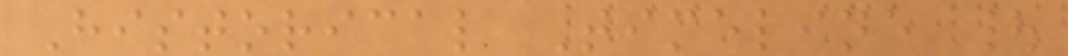Historical Timeline |
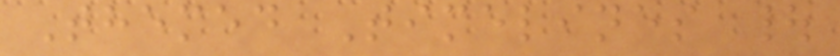Themed Timelines |
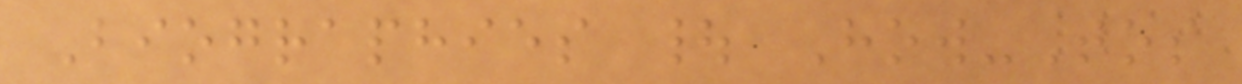Biographies | How-Tos
